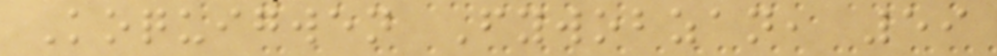Koquigwen Fywobzan, 59
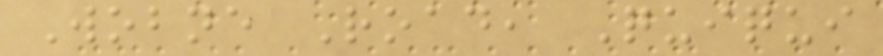Wobne Road, Quiqui
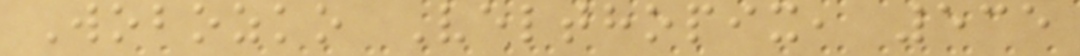Wobozko Velthopix, 535
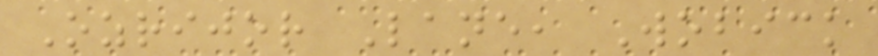Ozrijor Lane, Wobick
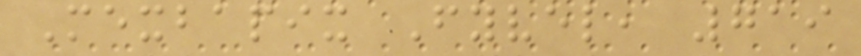Mexbapix Fyvel, 719
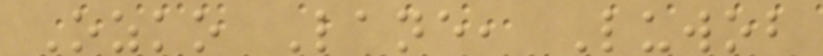Ozko Lane, Luwob
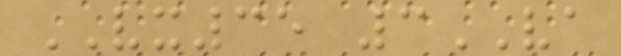VX35 3VA
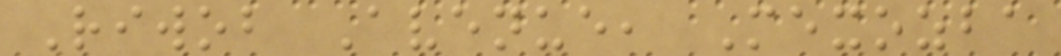Riwob Avenue, Mexozba
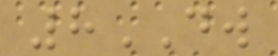8DW
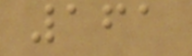161
